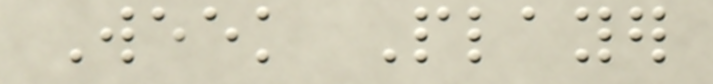Week Player
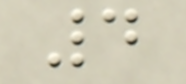4
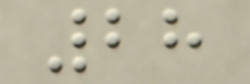28
